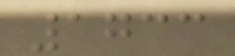1733
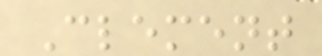Clement
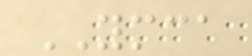YMCA
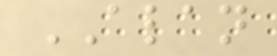ALAN
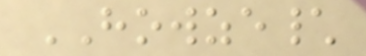HOWZE\
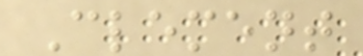Clement
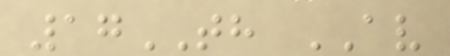17TH AV
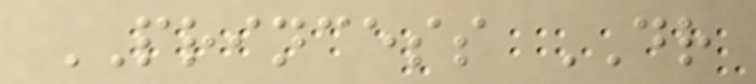PRINCESS DR
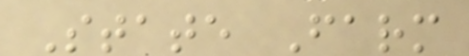State Farm
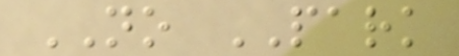NO PARK
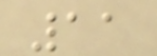11
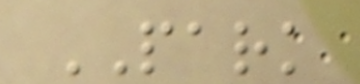PARK
